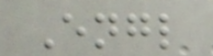Engl
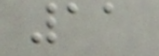11
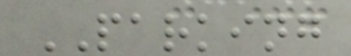PARKING
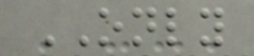ONLY
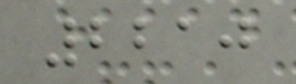2210
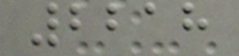2218
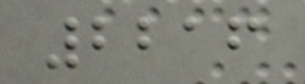2216
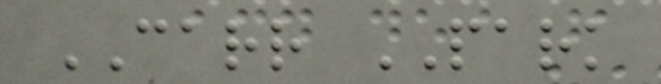CARR PARK
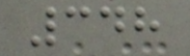348
